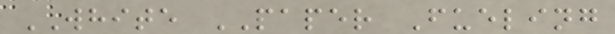WHITE PAPER Fueling
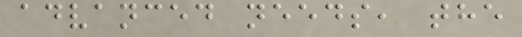advanced needs, the
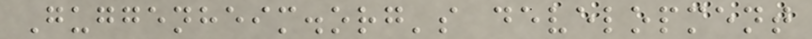Guggenheim.org's development
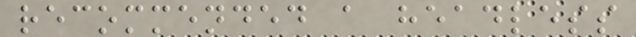recommended a headless
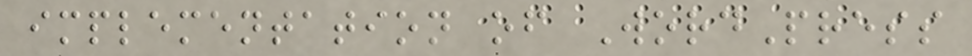implementation of WordPress
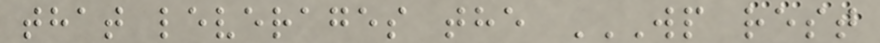that leverages the WP REST
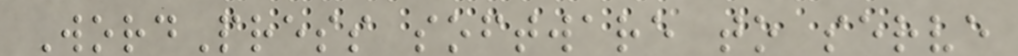WordPress software to serve
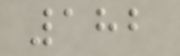182
